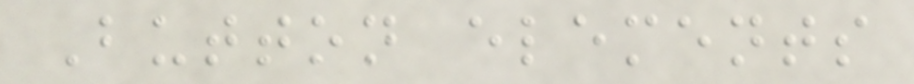Button elements
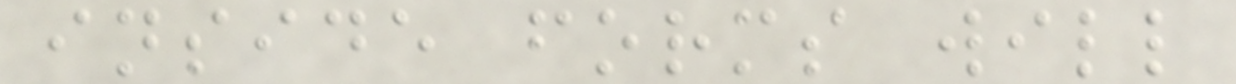inside forms will
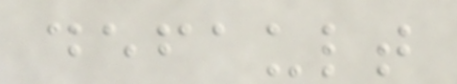default
